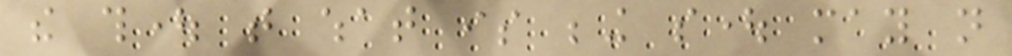the thought that what is being sought may not
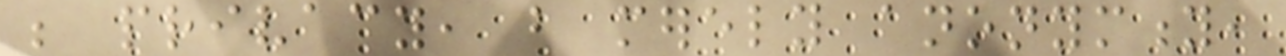be privacy, but merely anonymity,
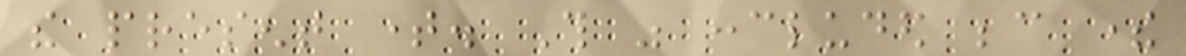the present time. This was concluded because there
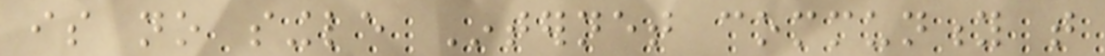is no single Internet community that
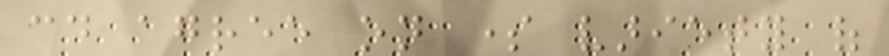could agree on some variety of
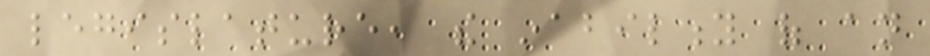legislature, the inability of an
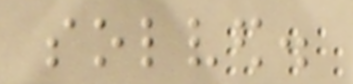solved.
